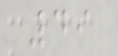49
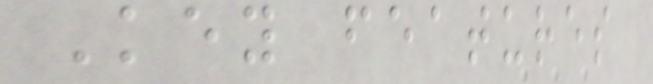Key features
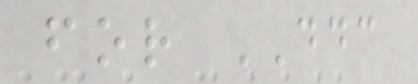for DDC
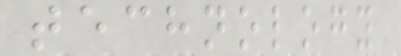technology
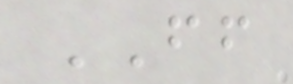FF
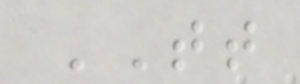TT
